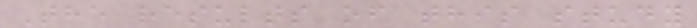The results of this study
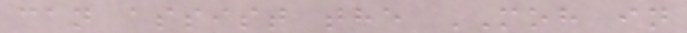can assist the MOH in
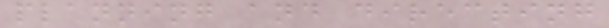planning and directing
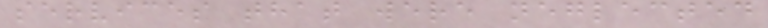services that were neglected
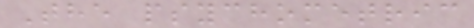The psychometric
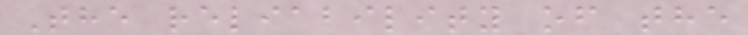The reliability of the
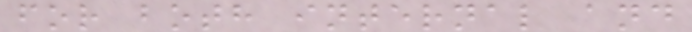for both internal and
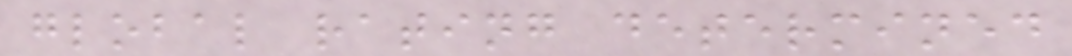global rating determined
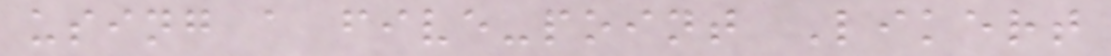using a five-point Likert
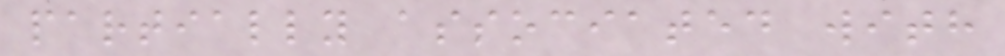partially associated with
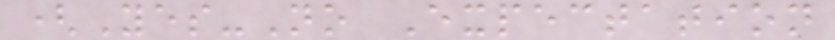(Yes-No Expectation
